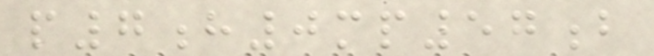p7h0mp57b
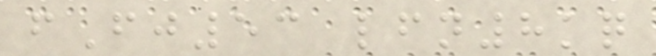fFj53 lfn8kq
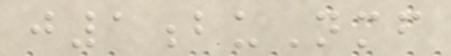j1buNmf
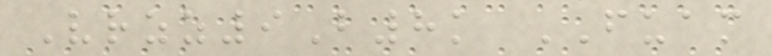Vrzz9B8k FUAM
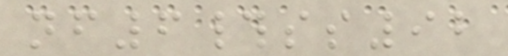nf6#ss92
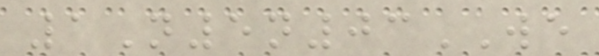1N5n03WE
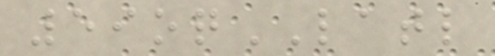59oqLATL
